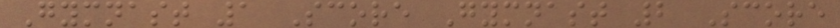Gymnast 1 Score Gymnast 2 Score
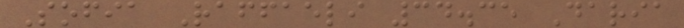Sofia Raffaeli 34.35 Daria
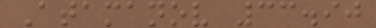Atamanov 33.90
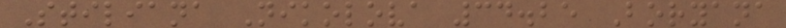Stiliana Nikolova 34.25 Boryana
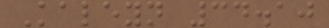Kaleyn 34.10
